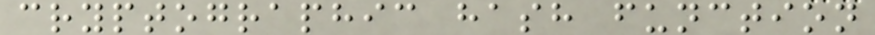cryptographic hash function
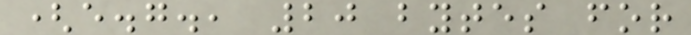(e.g., 20 bytes for
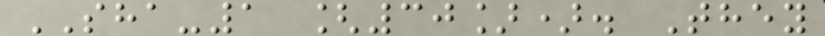SHA-1 [30]). They
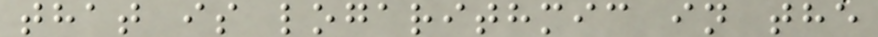that is logarithmic in the
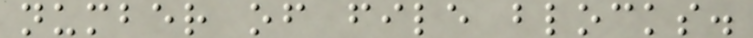number of file blocks.
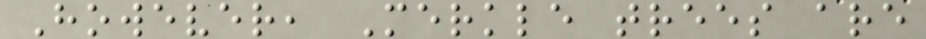However, Merkle trees are
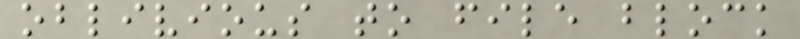oblivious to file block
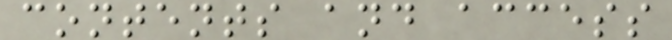contents and access
